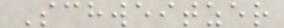Schweitzer
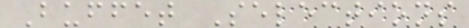Buffet Selections
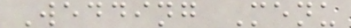Wedding Menu
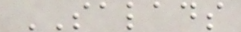SALADS
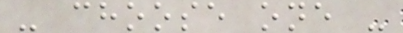- choose one -
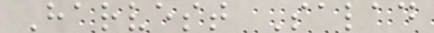Harvest Salad
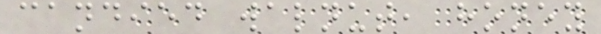candied walnut, honey
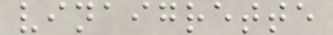vinaigrette
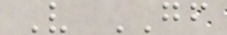V GF
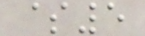$5
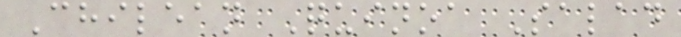Chilean Quinoa Salad
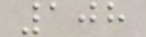108
